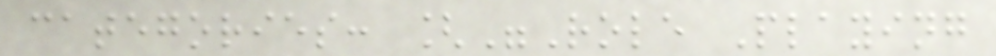categories: ["Role Playing
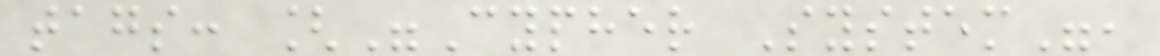tags: ["Cypher System",
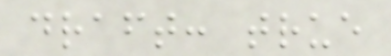draft: true
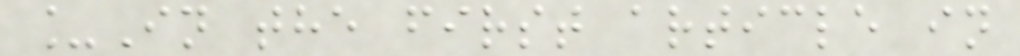_In the first article in
